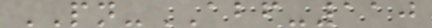PN-ABF-110
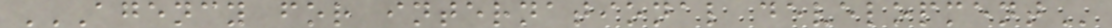AGENCY FOR INTERNATIONAL DEVELOPMENT
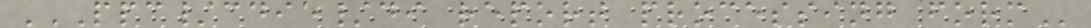PPC/CDIE/DI REPORT PROCESSING FORM
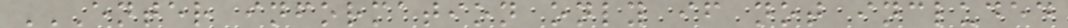ENTER INFORMATION ONLY IF NOT INCLUDED
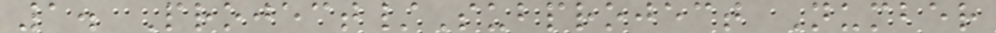1. Project/Subproject Number
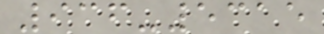936-5315
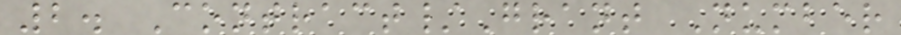2. Contract/Grant Number
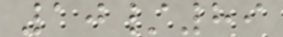10/89
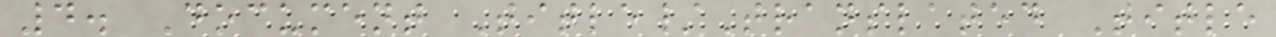4. Document Title/Translated Title
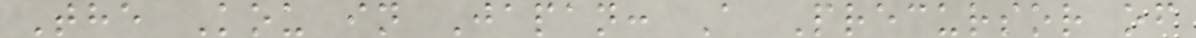The Kou in Japan: A Precursor of
